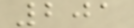201
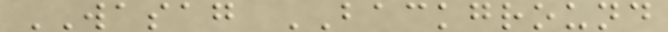WASAG BACKGROUND
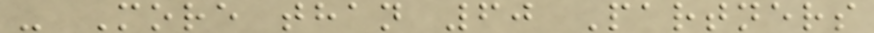- More than 60 Partners
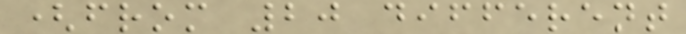(from 20 different
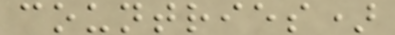countries)
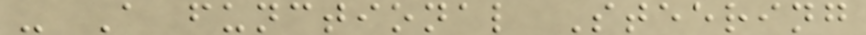- A functional Steering
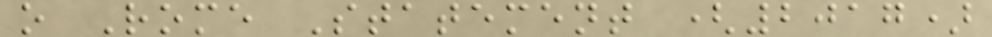o Rome Statement (2017)
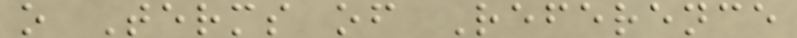o Terms of Reference
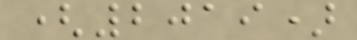(2019)
